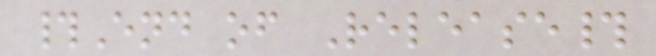#End of Release#
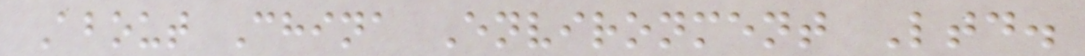About China Environment Ltd.
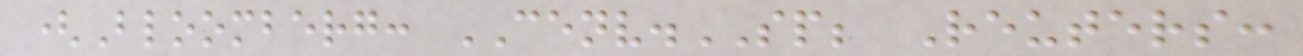(Bloomberg: CENV.SP; Reuters:
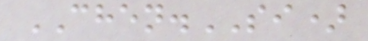CHEN.SI)
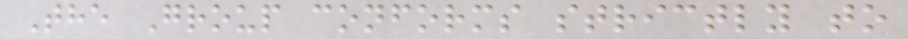The Group conforms strictly to
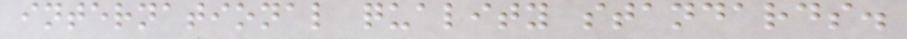international quality standards.
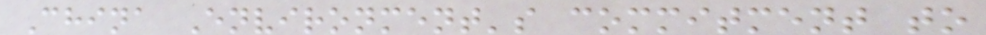China Environment's commitment to
